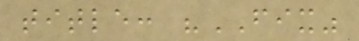title: "FIX"
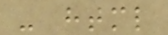- html
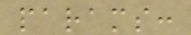params:
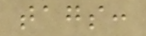tags:
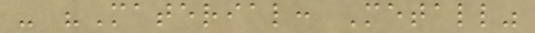- "Material: Metall"
